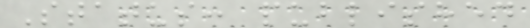Status: published
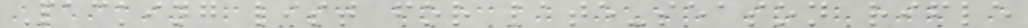Packing list for late-season rifle
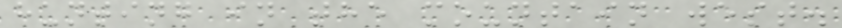hunting in the mountain west.
